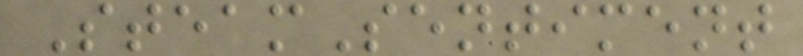SteamSentiment
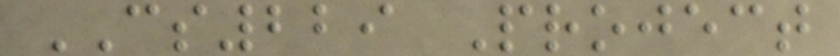CS229 Project
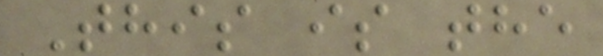This is the
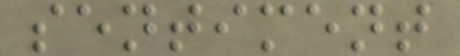sentiment
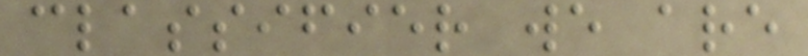classifier we are
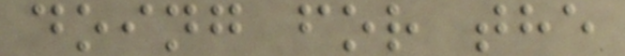doing for the
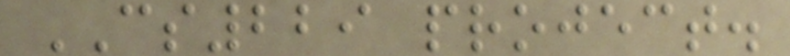CS229 project.
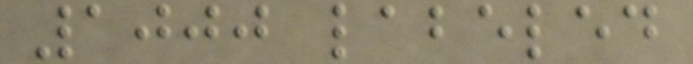1000 labeled
